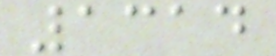1314
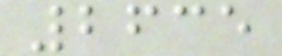2635
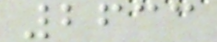2633
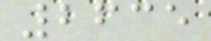2635
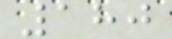180
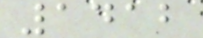1412
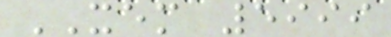XEM 5999
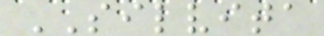SILVITA
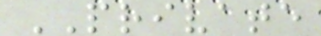PRIVATE
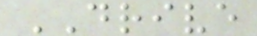DRIVE
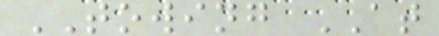TOWING AT
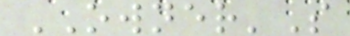OWNER'S
